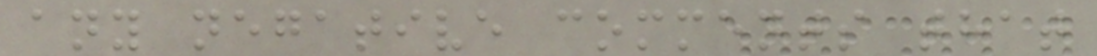any negative comments that
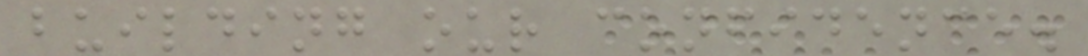building our confidence.
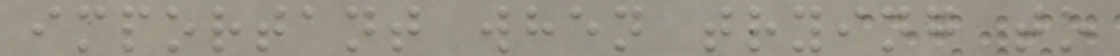important when trying to
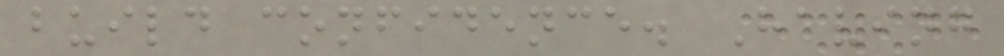build confidence. Having
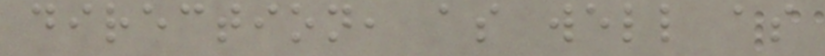direction, as well as
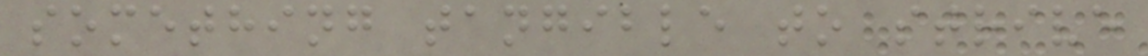something tangible to strive
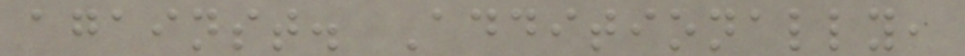against. Additionally,
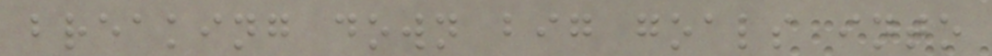breaking down big goals into
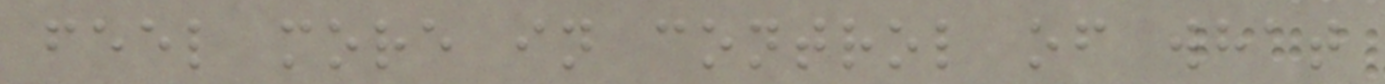feel more in control of what
